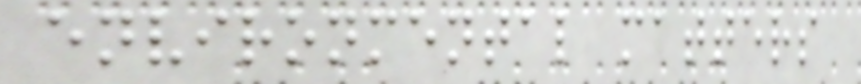environmental matters
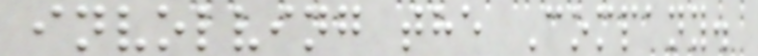involving the Company.
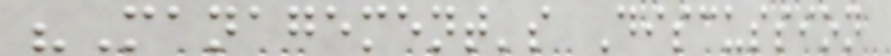"Management's Discussion
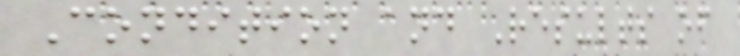Condition and Results of
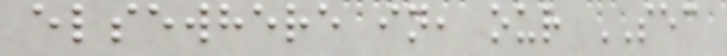elsewhere in, our SEC
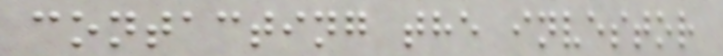contacting the investor
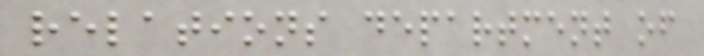relations department of
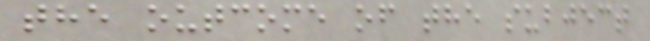the outcome of the subject
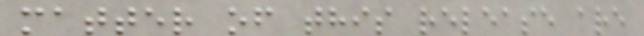matter of this release are
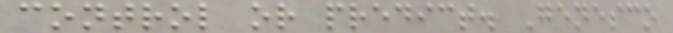control or predict. Genesco
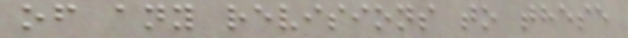of any revisions to these
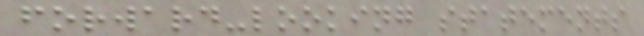forward-looking statements
